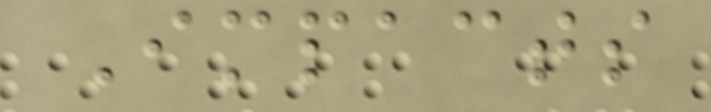Impacts
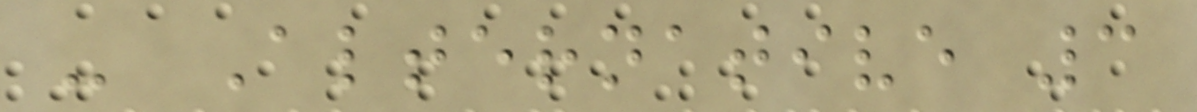- Alternative 3
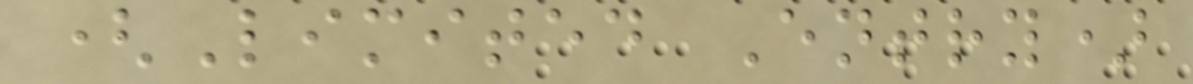(Limited Entry)
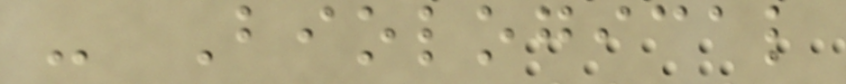- Biological
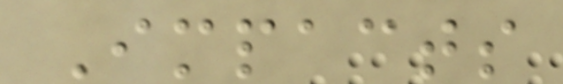Impacts
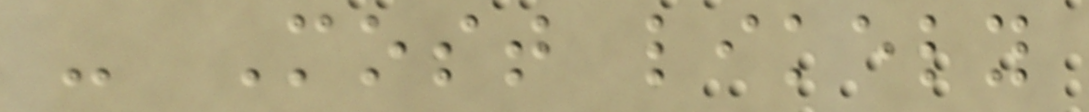- Most likely
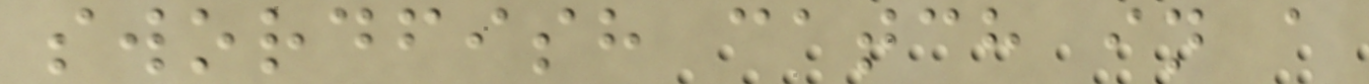swordfish catch in a
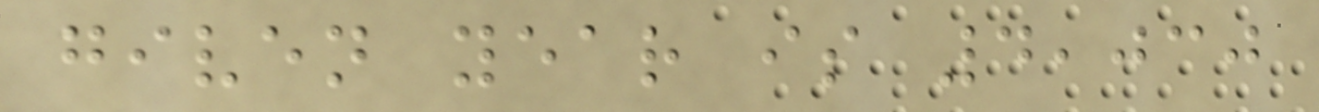given year is 4,030
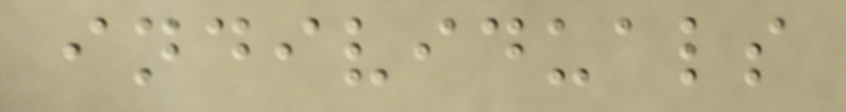individuals
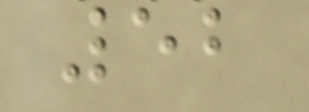52
